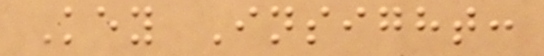Key Insight:
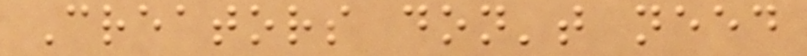Creators don't need
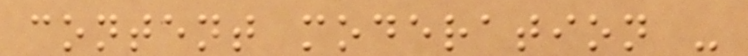content moderation -
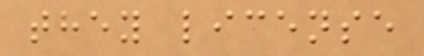they license
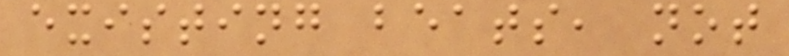existing beats, not
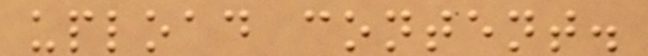upload content.
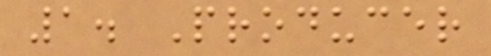1. Producer
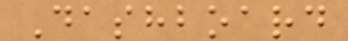Dashboard
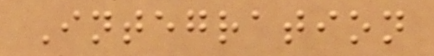Integration
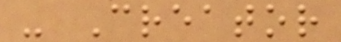- Creator
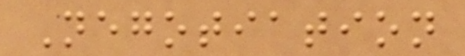Negotiation
